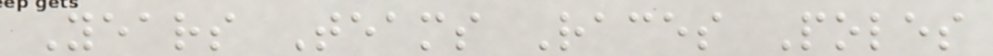Years Teams Races Poles
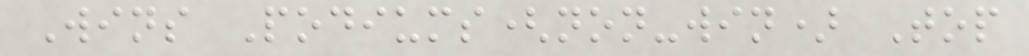Wins Podiums(non-win) Top
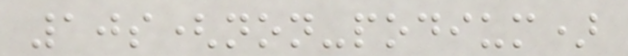10s(non-podium)
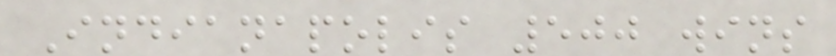Indianapolis 500 wins
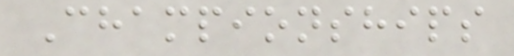Championships
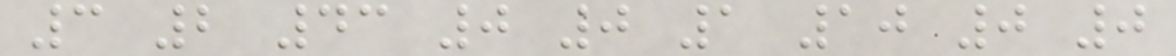3 2 43 0 0 1 10 0 0
